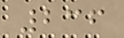236
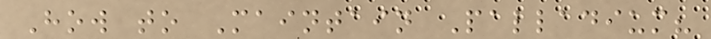How to Maintain Palladium?
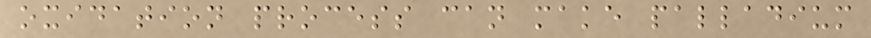oxidation process can make palladium
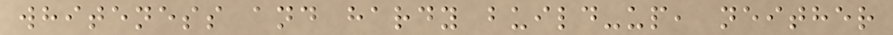whiteness and hardy build-up, neither
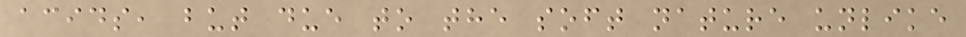acids, but due to the soft nature unlike
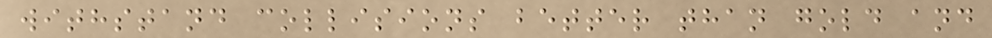withstand collisions better than gold and
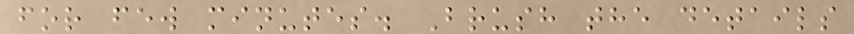for few minutes. Brush the details
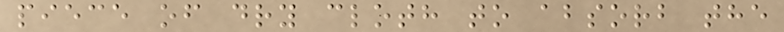piece of dry cloth to absorb the
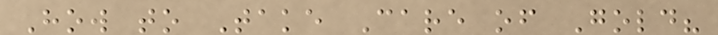How to Take Care of Gold?
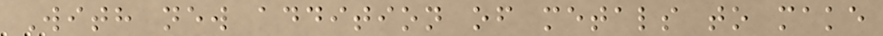With new addition of metals to make
